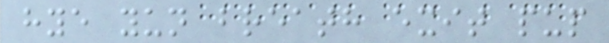hye yun breath exit pup
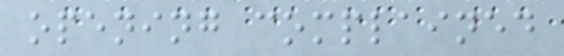opening complained
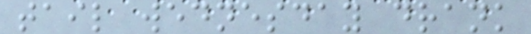tail wednesday drank
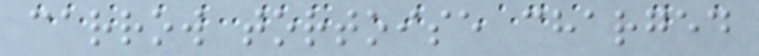carrow tortoise charged
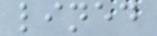lined
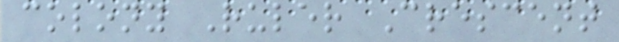colony Ruler Crescent
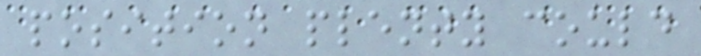position plenty could
